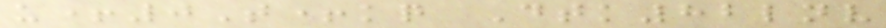u+0T+kq Dtk82lnv
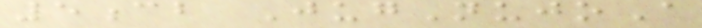5cb JugNujoA
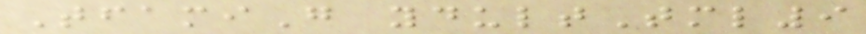TfamiG ydultTml9
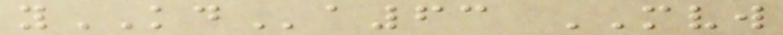yKDa63 MVW
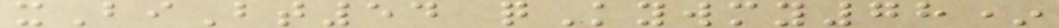xBiBt54 qKywmy78*
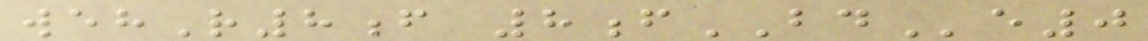wehR8f 8fBDe0
